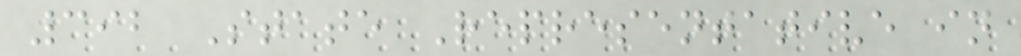392 State Representative in
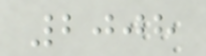2008
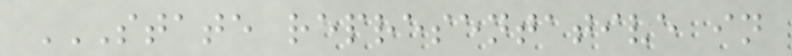STATE REPRESENTATIVE IN
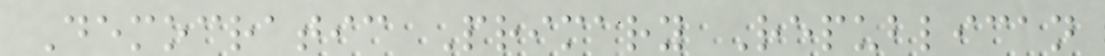Democratic Primary Republican
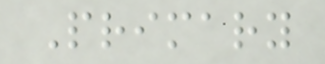Primary
